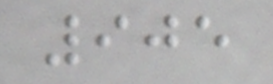905
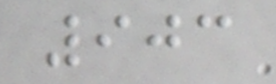903
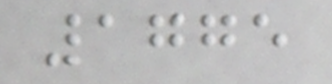1775
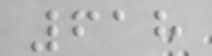618
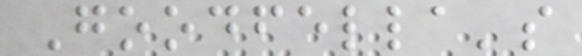Goodfella's
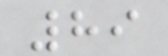89
